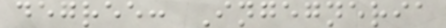degree: Ingegneria
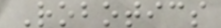Robotics
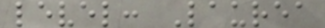level: Laurea
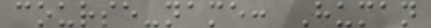course-name: Human
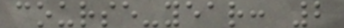course-year: 2
